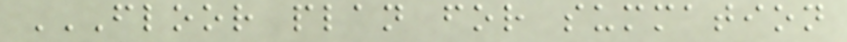FLOOR PLAN FOR SUMMATION
